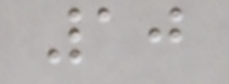10
